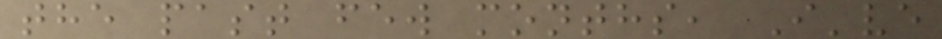the past few months, I've
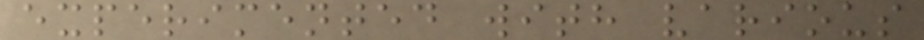experimented with various
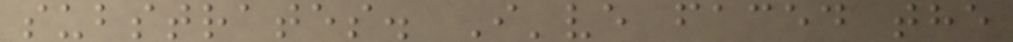substrates. I've faced the
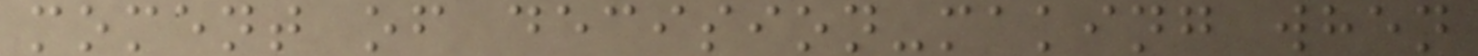moment of decision-making when
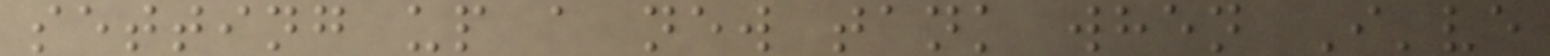setting up a new tank when I've
